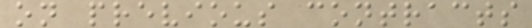on previous contracts
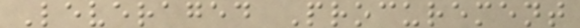Leveraged Procurement
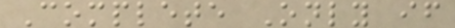Complete Only if
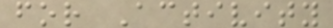for Activity
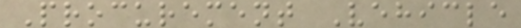Procurement Vehicle
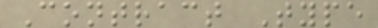Contract Type
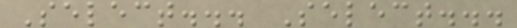Select... Select...
